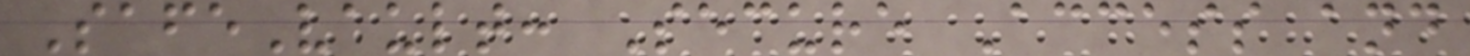SafeVault: Secure Access and
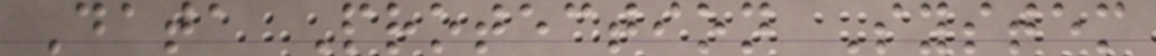Data Protection System
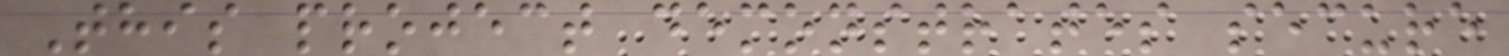This project demonstrates secure
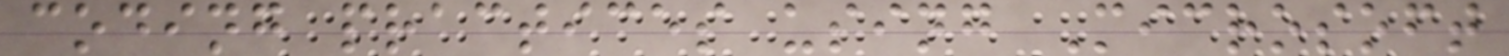coding practices using Microsoft
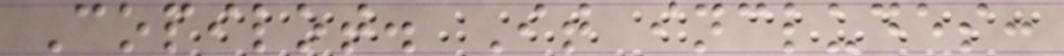Copilot. It includes:
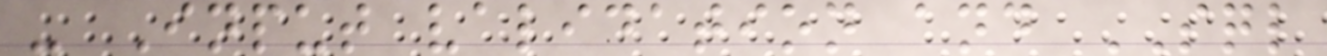- Input validation and SQL
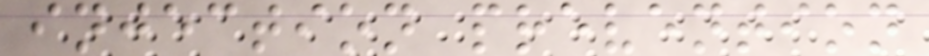injection prevention
